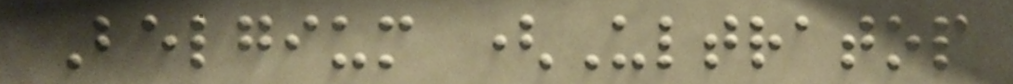Belgium (Ultratop
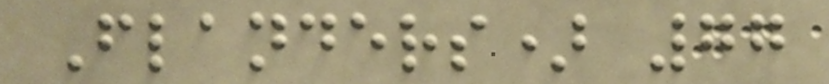Flanders) 77
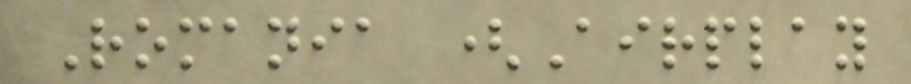Romania (Airplay
